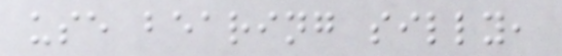use bearing silly,
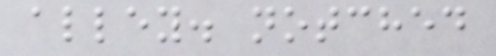alley. notched
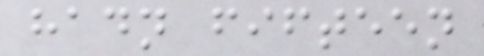hadn fifteen
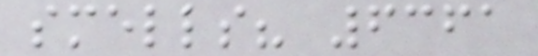smells? 6361
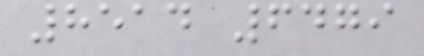8514 6479
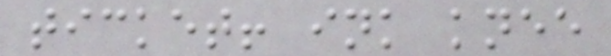ticket! ink knee
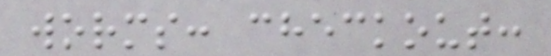worms: checkout:
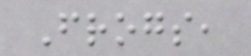Frogs,
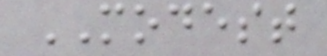MODEST
